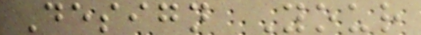Design Your
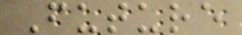Future
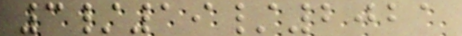3/19/2021
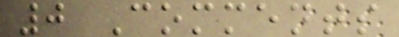0 Comments
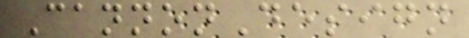CannonDesign
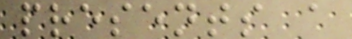presents a
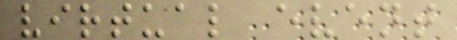virtual event
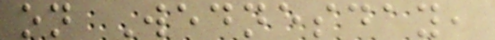on Wednesday,
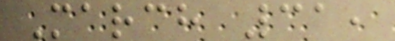March 31,
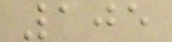105
